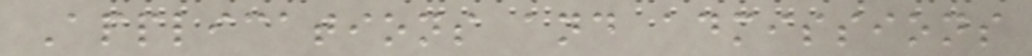Applications and admissions
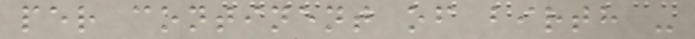per continent of birth -
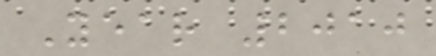Year 2010
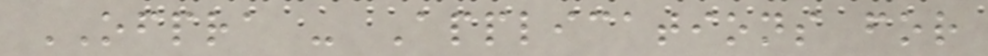OFPRA - Applications for
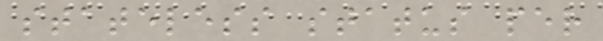stateless status per
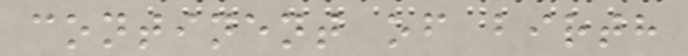continent of birth
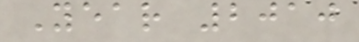Year 2010
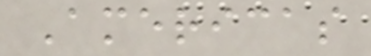Americas
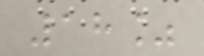18%
